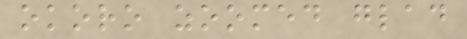okoro zoomed glad
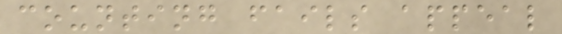counting fails appeal
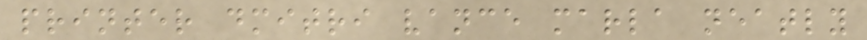printer dmitri vance marla neatly
